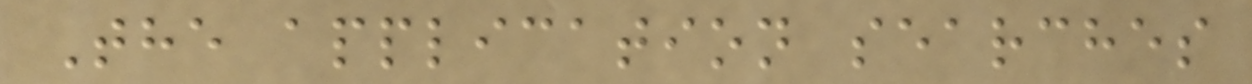The application searches
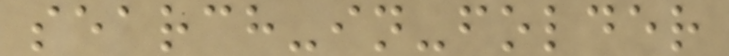search-in-folder
